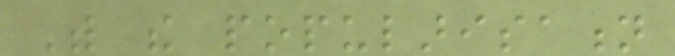With the popularisation
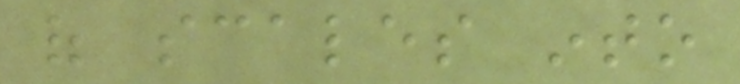of scales into
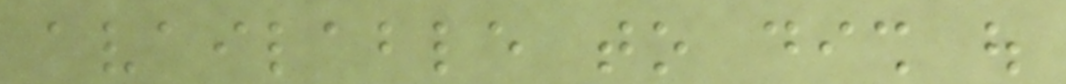available to dish out
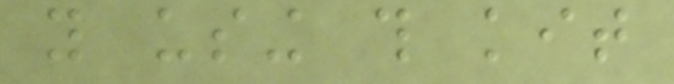you using this kit
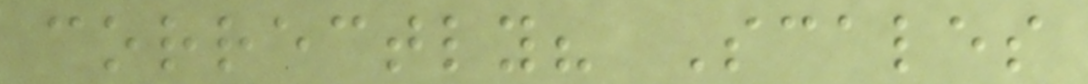correctly? Scales
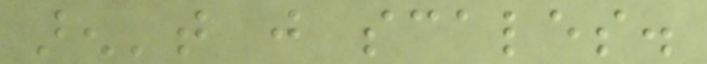aren't just scales.
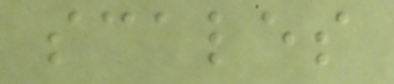scales
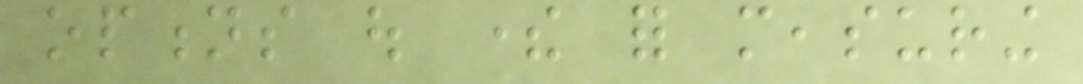options out there for measuring
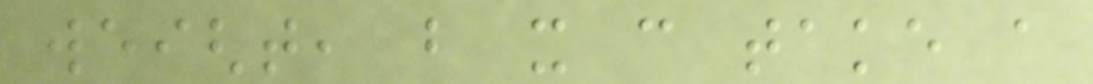weight, but it can take a
